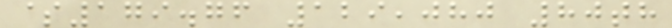$179.76 129,080 80th
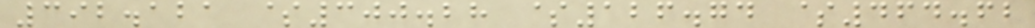392.121 $300.28 $126.74 $464.62
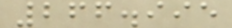266.995
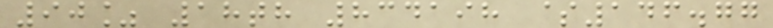90% 18th 834198 $146.77
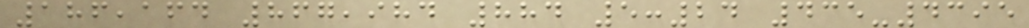186,164 867,984 884 5:24 435-4395
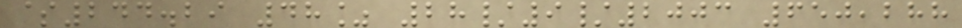$244.29 48% 28/9/2003 650,288
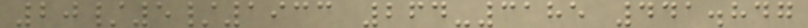20/5/1933 264-3185 441.847
